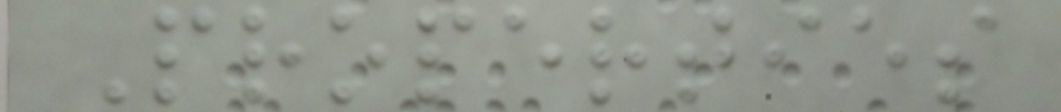Properties
